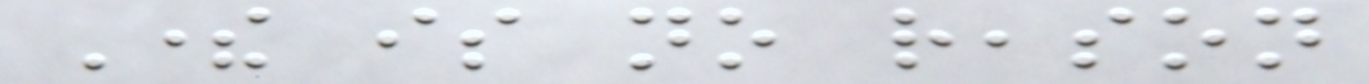There is no reason
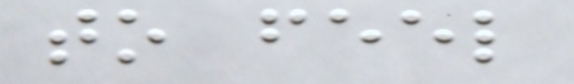to feel
